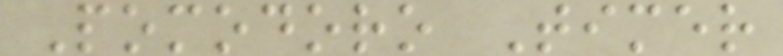Pomodoro Timer
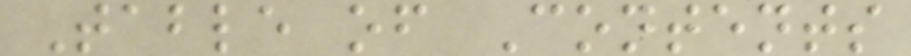Table of Contents
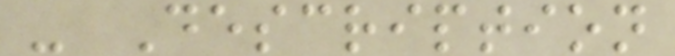- Description
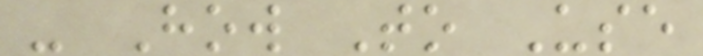- How To Use
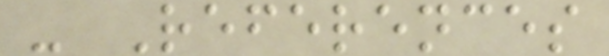- References
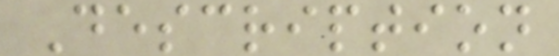Description
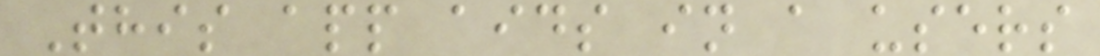This app aids in a users
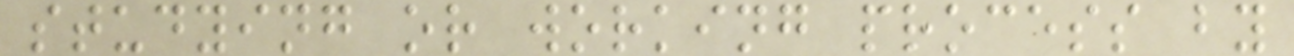studying or working process by
